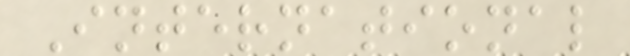International
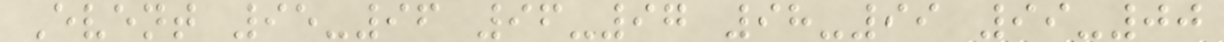Event 95-96 96-97 98-99 99-00
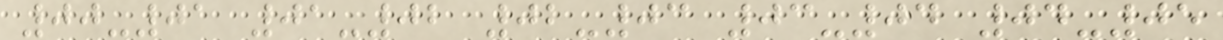00-01 01-02 02-03 03-04 04-05
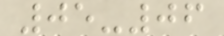05-06
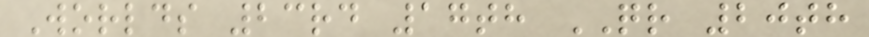Worlds 23rd 17th QR 20th
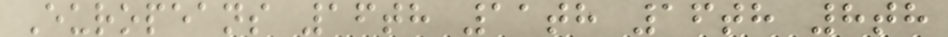Europeans 16th 11th 16th 8th
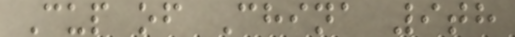Cup of China 9th
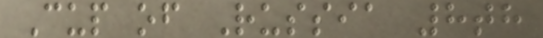Cup of Russia 8th
